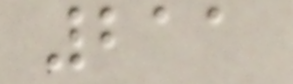211
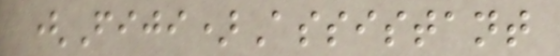(Fiji)Assistant
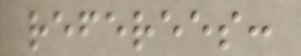referees:
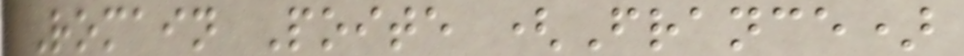Romain Poite (France)
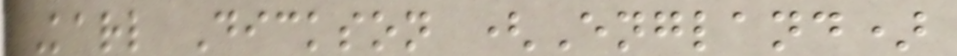Karl Dickson (England)
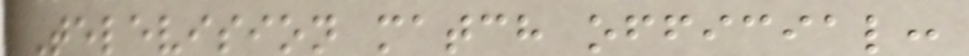Television match official:
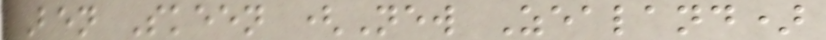Ben Skeen (New Zealand)
